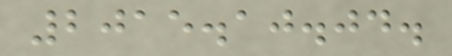2015.10.04.
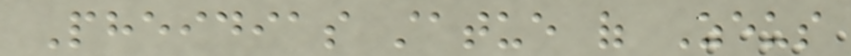Pheidias statue of Zeus
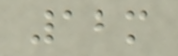12m
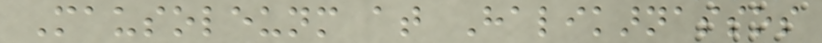Mausoleunm at Halikarnassos
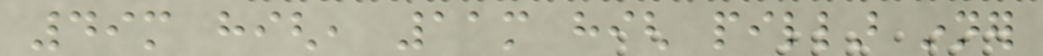49m high, 11m high pillar inner
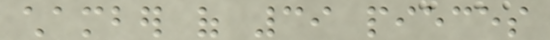chamber of 39 pieces
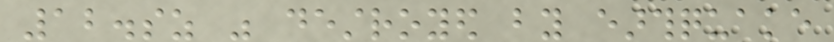12.sz was destroyed by earthquake
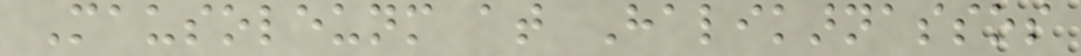Mausoleunm at Halikarnassos
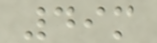49m
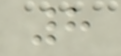8
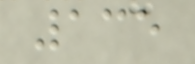135
